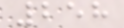258
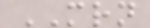MRN
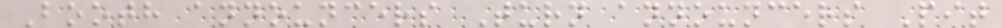Booth announcers Turn announcers Pit
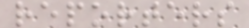reporters
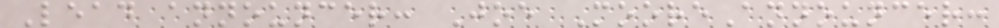Lead announcer: Joe MooreAnnouncer:
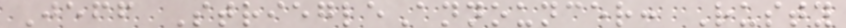Jeff StriegleAnnouncer: Rusty
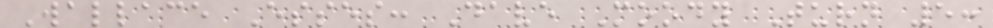Wallace Esses: Dave Moody Turn 5:
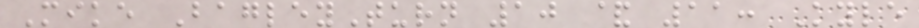Mike BagleyTurn 10 & 11: Kyle
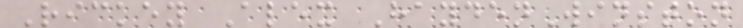Rickey Alex HaydenWinston
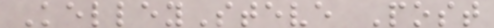KelleySteve Post
